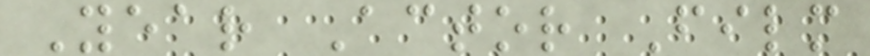Year Actor Film
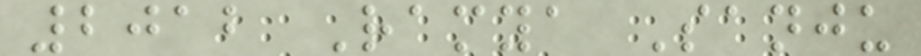2012 Ramya Sanju
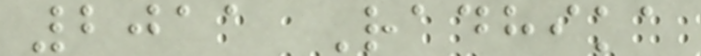2011 Radhika
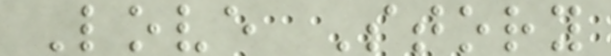Love Story
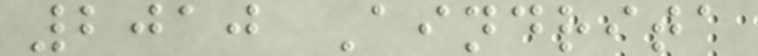2010 Aindrita
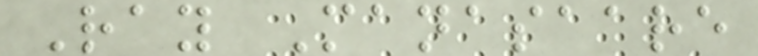Ray Manasaare
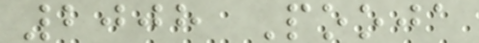2008 Pooja
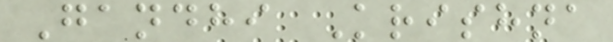Gandhi Krishna
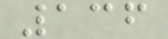136
